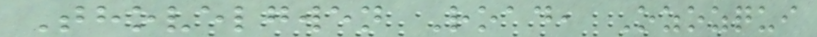Thovelgwen Road, Ozozqui
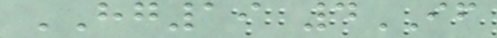HG19 4IF
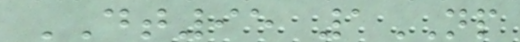DT95 1NP
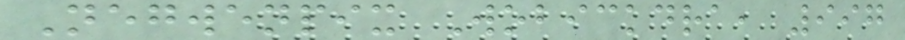Negwenpix Wobickdra, 997
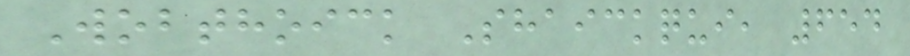Wobthoick Shaickqui, 654
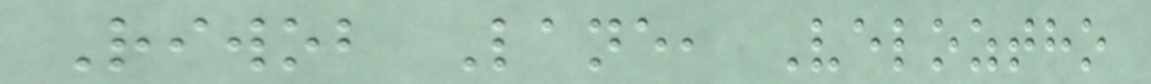Riwob Lane, Veloztho
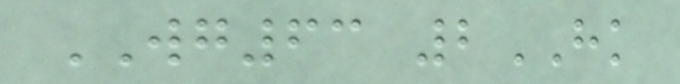WG63 2HK
